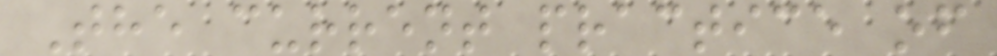The current practice of
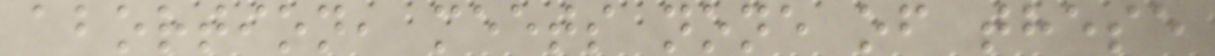abortion, meets none of these
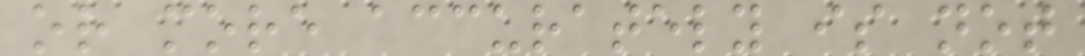or more accurately is not
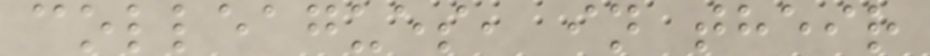colleagues, in their
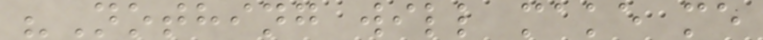"Nothing will make me
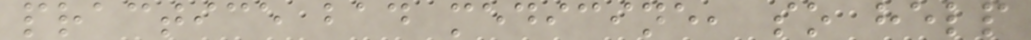practice bad medicine, so help
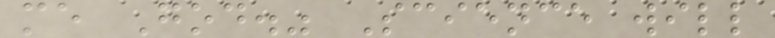me God." Science will
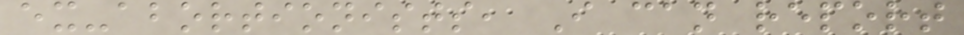ex-abortionists, I can report
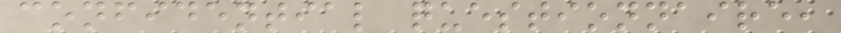confidential questionnaire,
